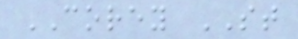COREY ST
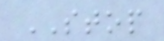STOP
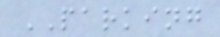PARKING
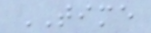TIME
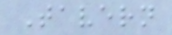Tavern
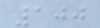100
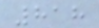818
